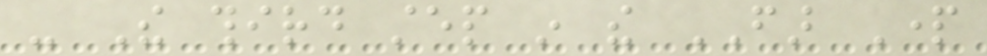- The third step in the FAR Part
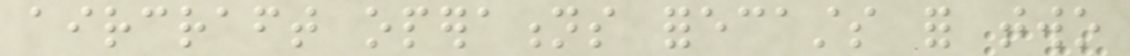aircraft operations forecasts for two
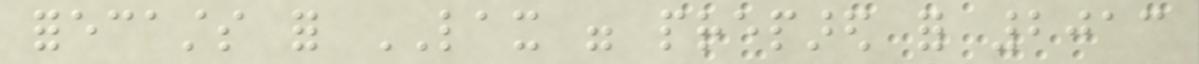forecasts for LAX were prepared for 2013
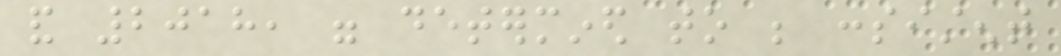and 2018, were determined to be consistent
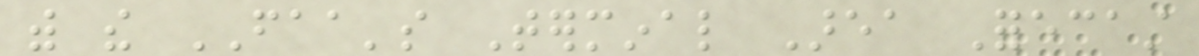with the FAA's Terminal Area Forecast
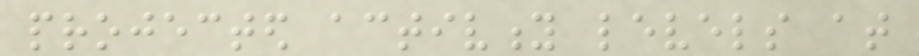projected activity levels at
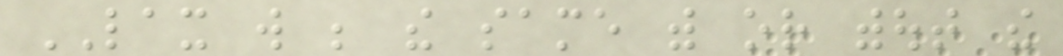LAX will be the same with or without the
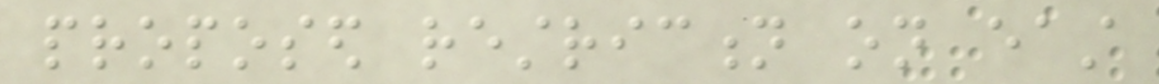proposed restriction on east
